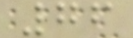76
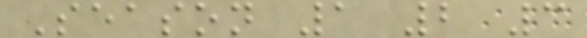Season 1 2 3
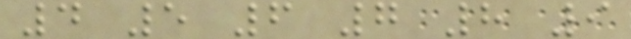4 5 6 7 8 9
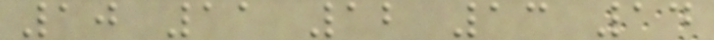10 11 12 13 14
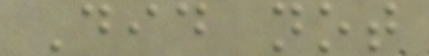Did not
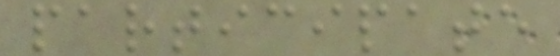participate
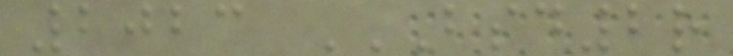2023 BSD2R
